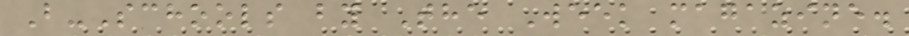B-Schools by The Week magazine.
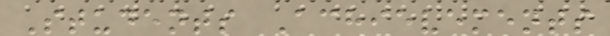Students Achievements
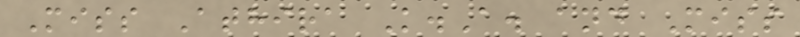Miss Athira K.A. and Miss
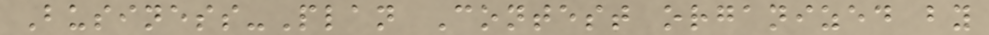Business-Plan Contest organized by
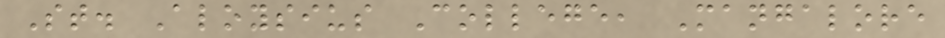St. Aloysius College, Mangalore
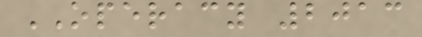OPERACY 2013
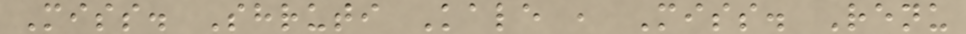Miss. Shruti Kale , Miss. Renu
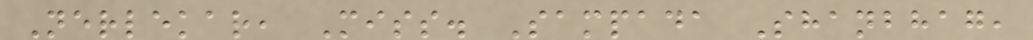Nerlekar, Miss. Sampada Shanbhag,
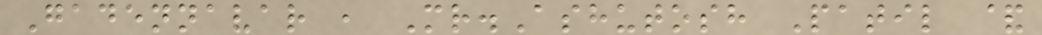Gadennavar , Mr.Ashutosh Patil &
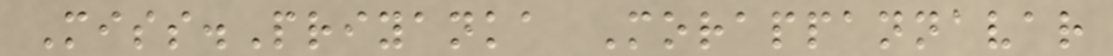Miss.Priyanka Morappannavar
